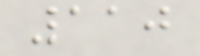110
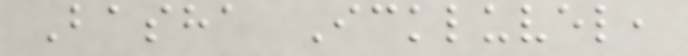Basha Ickluvel,
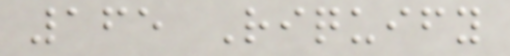165 Riquify
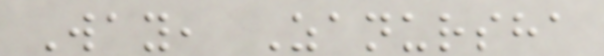Way, Zanursha
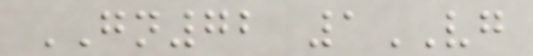GN72 1VG
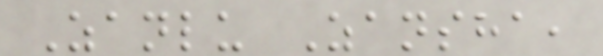Zanlu Zansha,
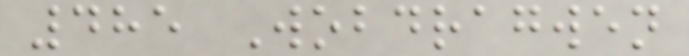485 Wobdragwen
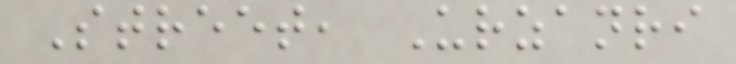Street, Urzanri
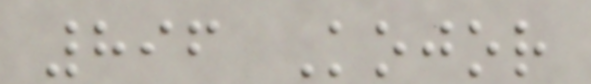896 Kojor
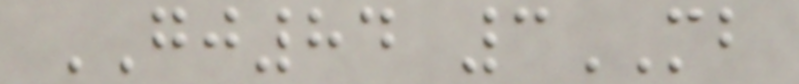GJ84 3MB
